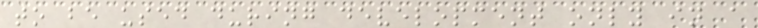to be used during development only in a
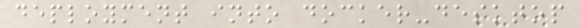deployment into docker-desktop
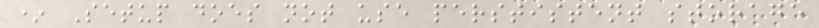* Setup does not use perstistent storage
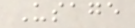Usage
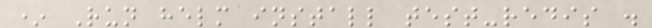* Run helm install test-redis .
